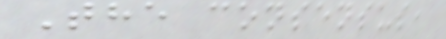The consensus,
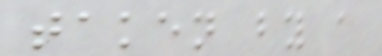taken by a
